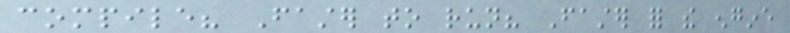compile? Faster to run? Faster for the engine
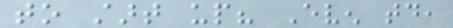to start up? Even today,
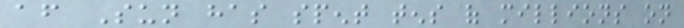after Sun has spent tens of millions on
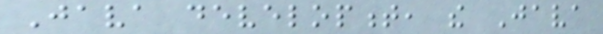Java development, the Java
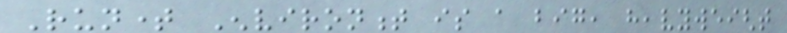Runtime Environment is a big, heavyweight
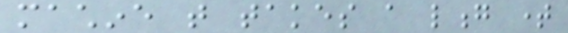machine that takes a long time
